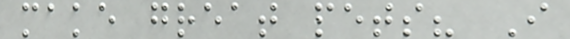make great pets? I
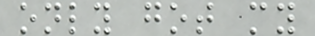only got my
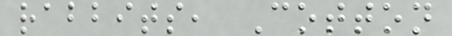rabbits, Cotton
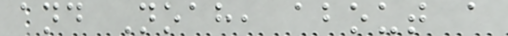and Noah, about a
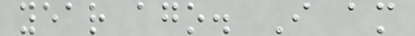year ago. I am
